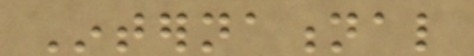International
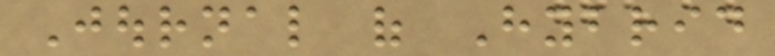Journal of Hybrid
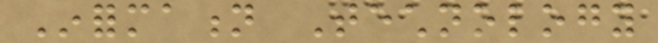Information Technology
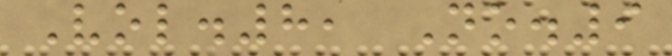Vol.8, No.9
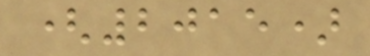(2015)
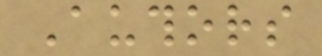Authors
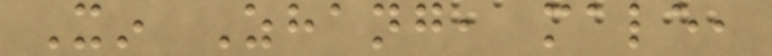Xin Zhang, male,
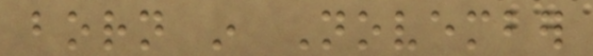born in November
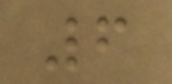6
